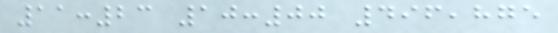11:23 10:00 496,875
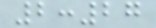2:27
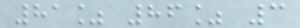81% 86% 3
